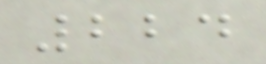224
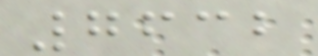7632
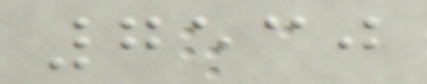7530
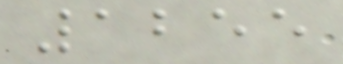1255
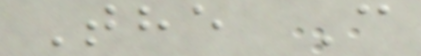The C
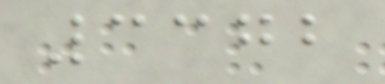3372
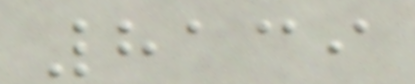8139
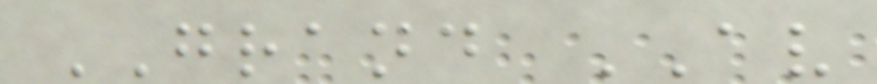GRAND AV
